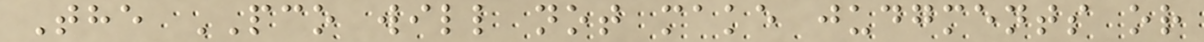The PCO will not make judgments or
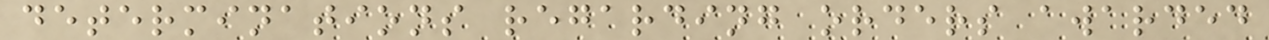determinations regarding orders awarded
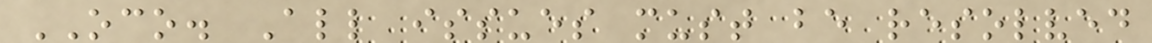OCO. All issues must be resolved
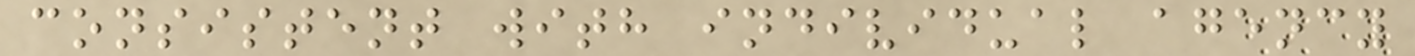consistent with individual agency
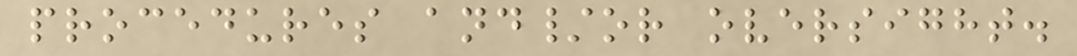procedures and/or oversight.
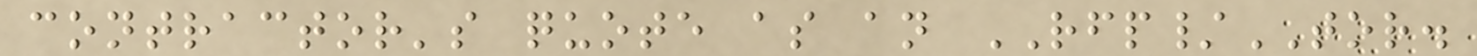contractor's quote as an RFP/TOR.
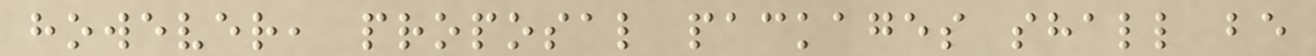however, proposal packages shall be
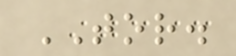TOR.
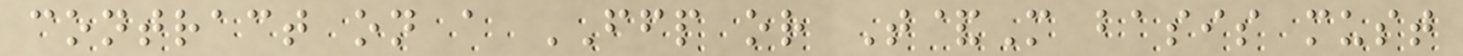contract on a FFP or T&M basis must
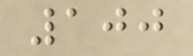100
